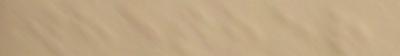whether
